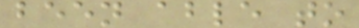been able to
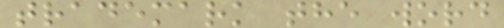trademark the word
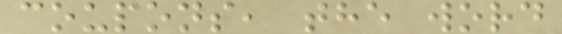coupons, the word
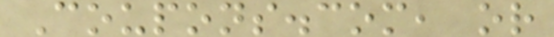Coupons.com, or
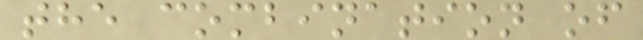the combination of
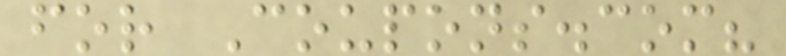for Coupons.com?
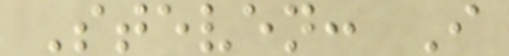Steven: I
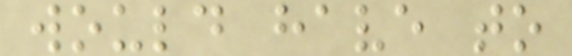would have to
